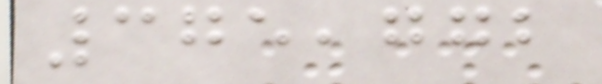375,772
